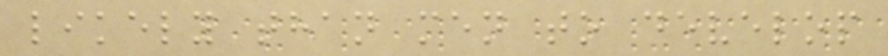likely than men to develop
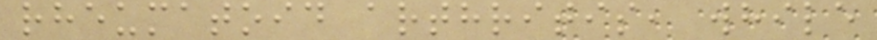rheumatoid arthritis, while
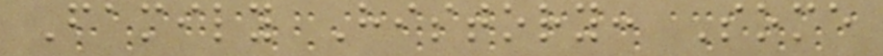Family History: Some
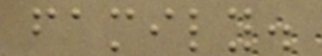family.
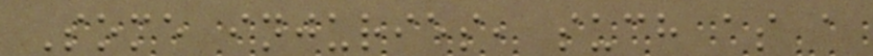Some injuries, such as a
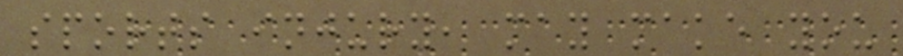sports injury, may make you
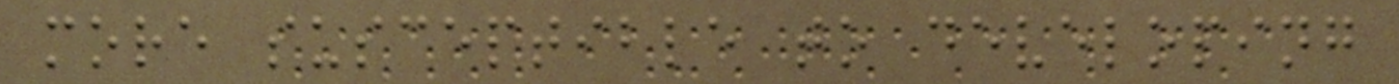more susceptible to developing
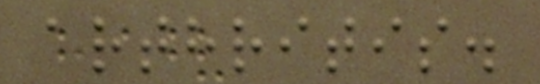arthritis.
